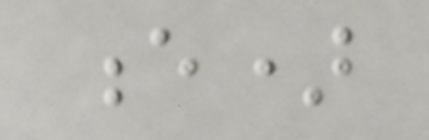e)
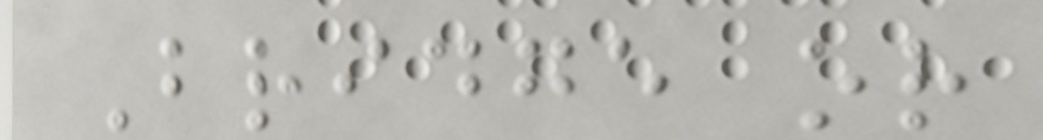Bridge or
